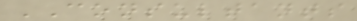CONSULTANTS
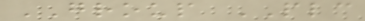GROUP PLC
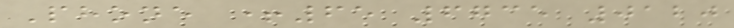Phone +65 6735 0120
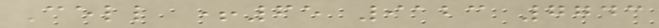Cell +65 9123 7743
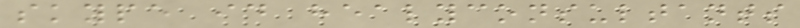skype id healyconsultants
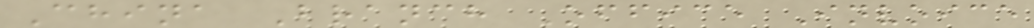China Branch Office Invoice
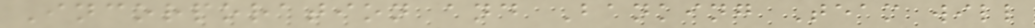Incorporation and Banking Team will
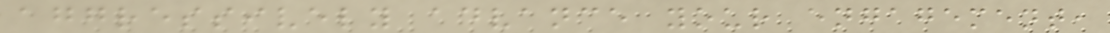aggressively advance your engagement,
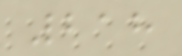218
